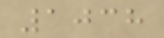1038
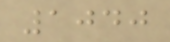1040
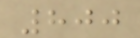800
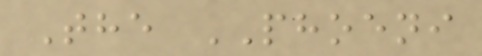The PHOENI
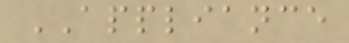APPLIANCE
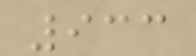933
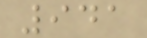941
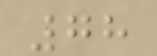78
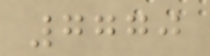7770
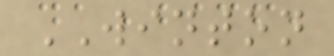WINTON
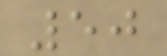50
